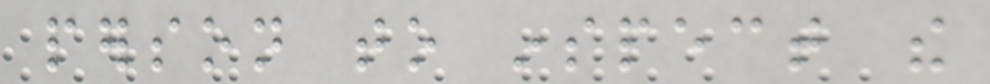person to inspect the
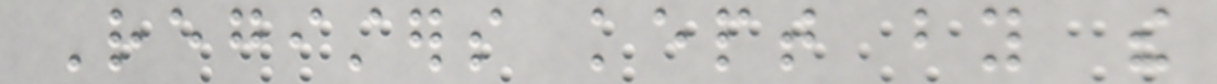Registers kept by the
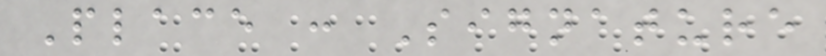Place : Signature
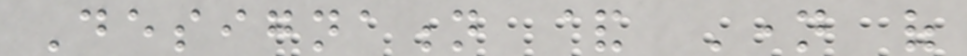Designation & Name of
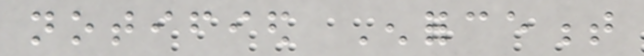notified Enforcement
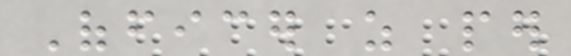Officer as per
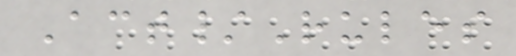Act/Rules
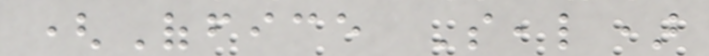(Office Seal)
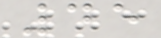45
